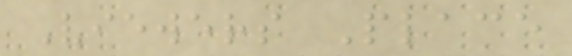Viewers Place
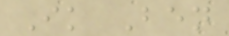Ik Ben
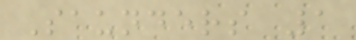Saunders 1
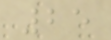25
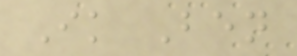Ik Ben
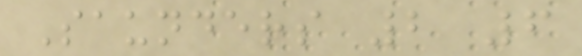Saunders 2 6
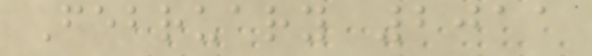February 2011
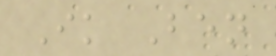Ik Ben
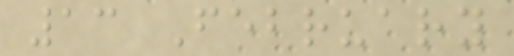13 February
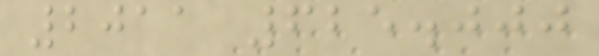2011 625.000
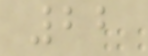22
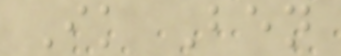Ik Ben
